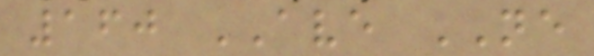160 AVE NE
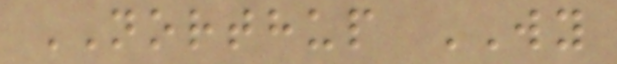NORTHUP WY
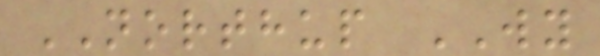NORTHUP WY
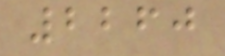2260
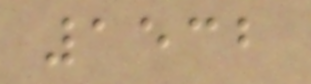1532
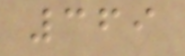369
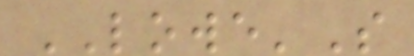LOWE'S
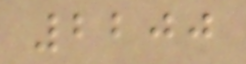2200
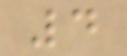4
